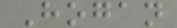Hogan
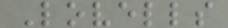Lovells
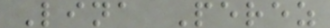Lina Perez
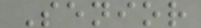Senior
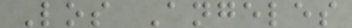Los Angeles
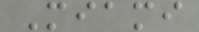Miami
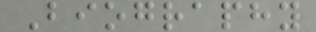Biography
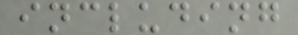including
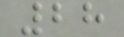28
